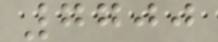7700
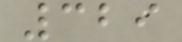329
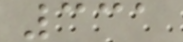331
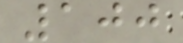100
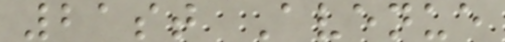21st Avenue
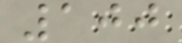100
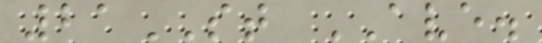21ST AVE.
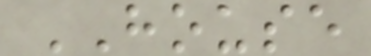HOUSE
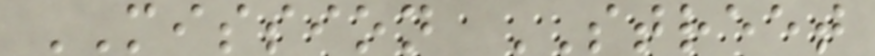MISSION STREET
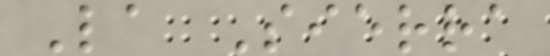La Sierra
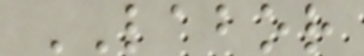LABOR
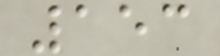153
